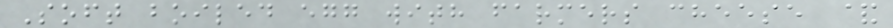Soft boiled egg with farmers cheese &
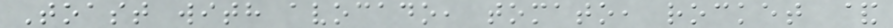Toast with avocado, tomato, rocket &
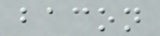bacon
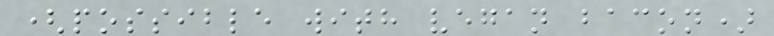(possible with vegan bacon)
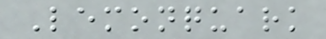Lemonquark
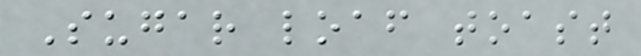Sugar loaf toast
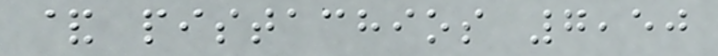& pistachios 7,50
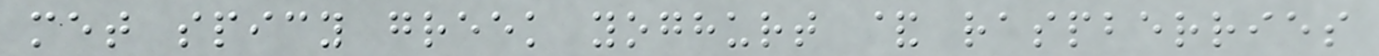met spicy greek yoghurt & raspberries
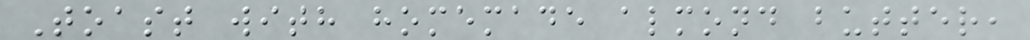Toast with homemade almond butter,
